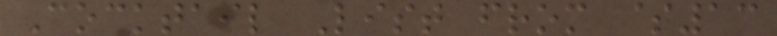Cocktail List from $13
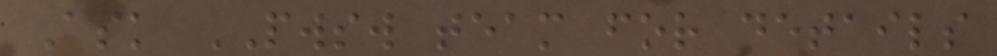Ask PWSW team for details
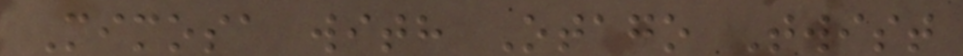Mimosa with Otago Twist
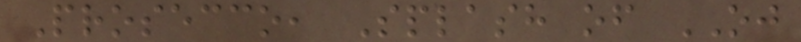Prosecco, Splash of OJ
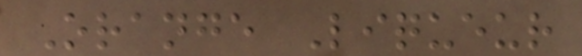Orange Liqueur
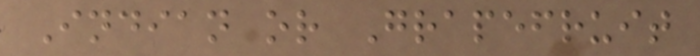Indian or Grapefruit
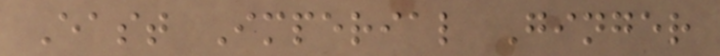East Imperial Ginger
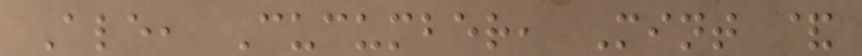Ale, Cucumber, Mint &
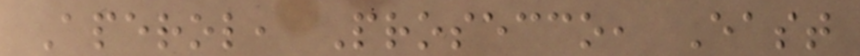Aperol, Prosecco, East
